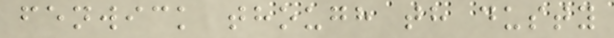fenwick though th dusty
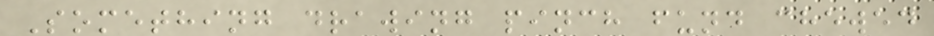Something drawing pinch fund chewed
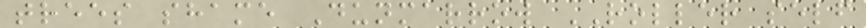trees shame Dunmarrow ROLLER self
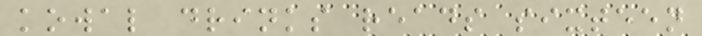kowal drinks reads sixteen
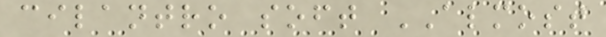cilantro soft ALMOST
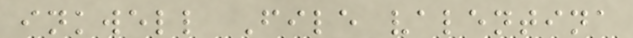inkwell File valentina
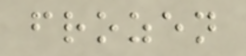frozen
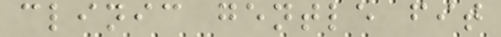clinic gentle fit
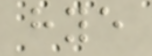hye
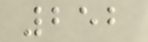252
